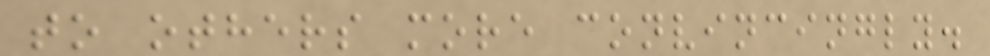to others more convincingly.
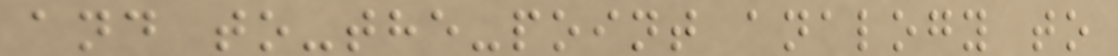and to-the-point analogy to
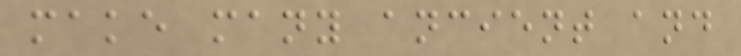make many ancient and
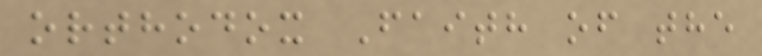orthodox Faith of the
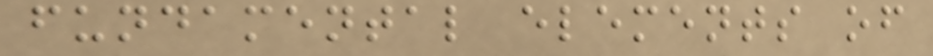fundamental elements of
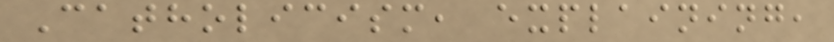Catholicism, explaining,
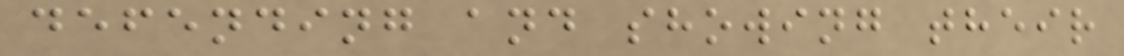defending and showing their
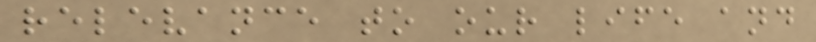relevance to our life and
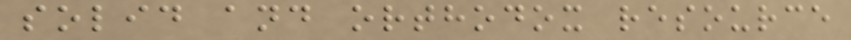solid and orthodox resource
